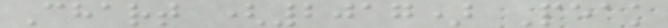Chart (2017) Peak
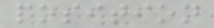position
